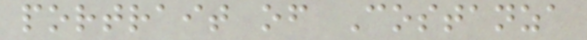portrait of Costanza
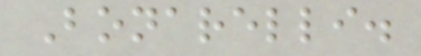Bonarelli.
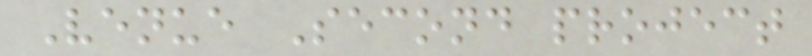Venue Second project
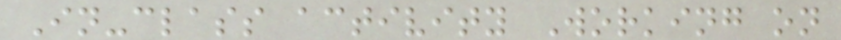In-class activity Working on
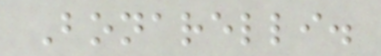Bonarelli.
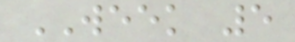WEEK 5
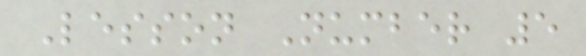Lesson Number 5
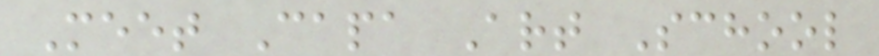Meet Capa Art School
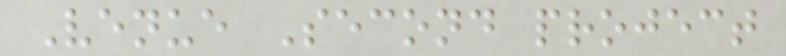Venue Second project
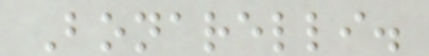Bonarelli.
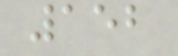152
